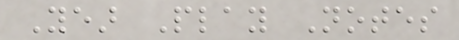Year Play Notes
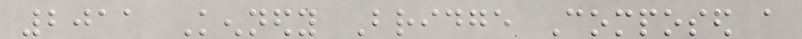2011 Kennedy Bridge Composed a
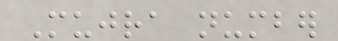Mujra number
